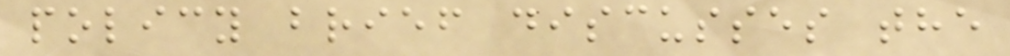policy brief discusses the
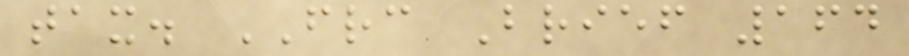tax. FRC Brief 164
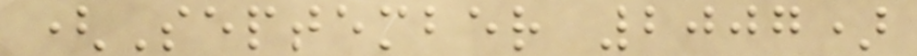(September 2007)
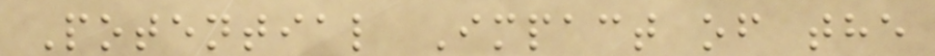Potential Impact of the
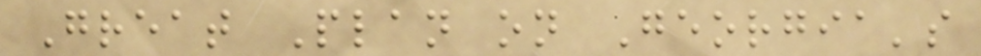Great Plan on Georgia's
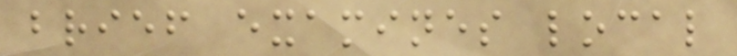brief examines local
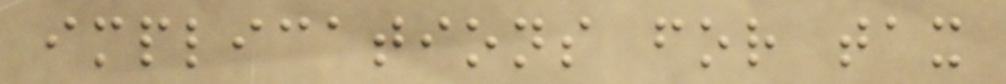implications for tax
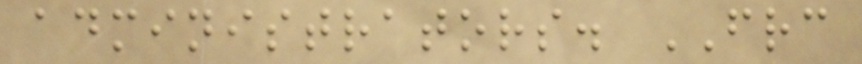administrators. FRC
